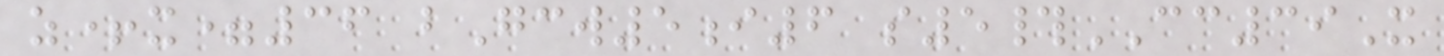z+x=36 bGcw5i6 s5#CC39X
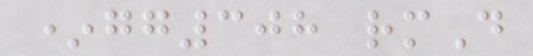*gg308 rmD
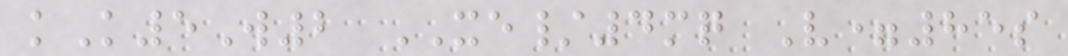kK5W2 XE/4mq V=85s
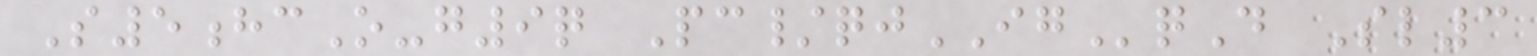S5hcO-g9q Pc/qjIGqD Sl3
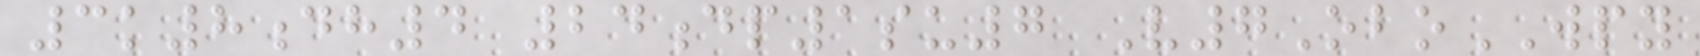3k8dh4 24dp1su7 V7OboWPY
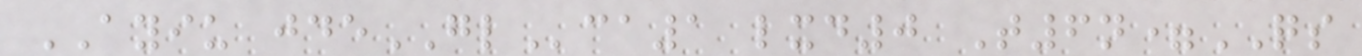AYIU jdeGLca1 lxd0 T6n=QS
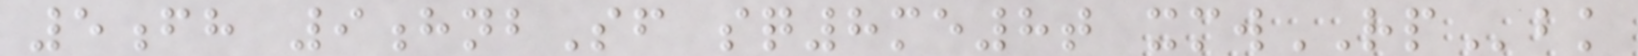5fh 9hnbSf sq8me8t xmwRPbk
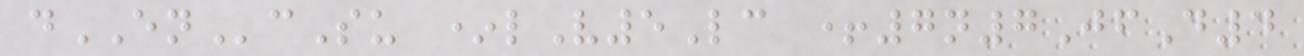dENcSu *lV5Lc +7n7JfD4
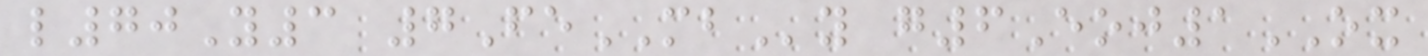l70Y3 7FeMBy g6Eoj1OX
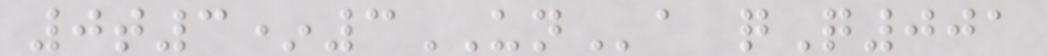0t3*3UNa qQ001
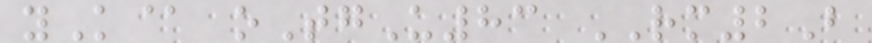yK@ oTgU83 RM2B
